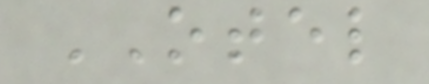OTEL
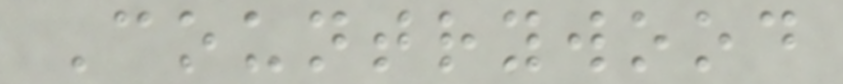Countrywood
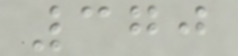370
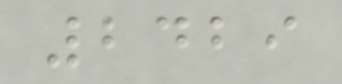2429
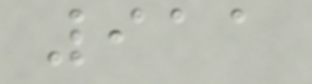911
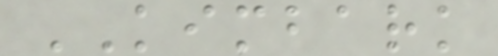KIMBARK
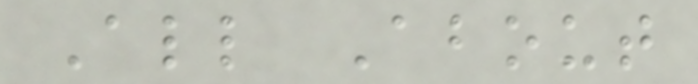All About
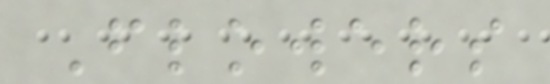Flowers
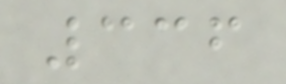336
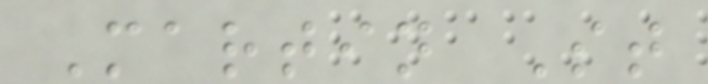Martin St
